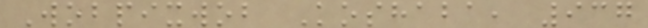Wobpixwob Koshaba, 937
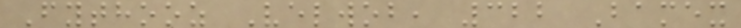Fythooz Velwob, 322 Bamex
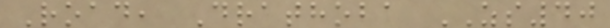Road, Drathoba ZS40
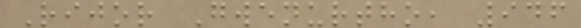Rijor Gwenurtho, 946
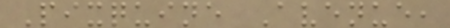Pixquine Avenue,
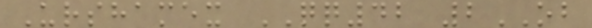Urshamex QQ42 2OB
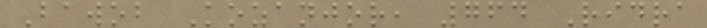Bawob Kozanjor, 764 Ridra
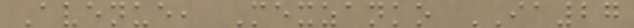Avenue, Mexzanko IA27
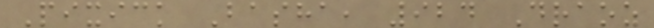Pixick Basha, 924 Draoz
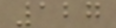127
